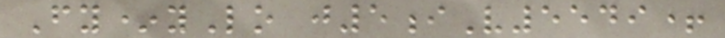Fy*yLo j5iV5549+
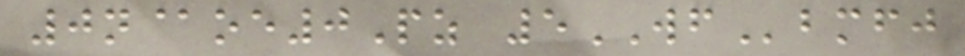0n@oe0Pz 5WFbmfj
